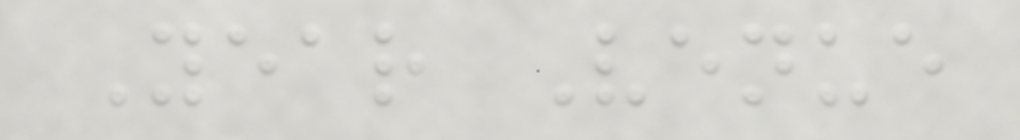Year Venue
